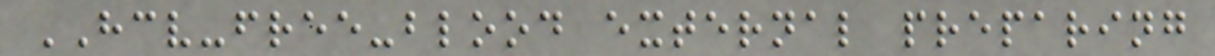HCV-free-blood external preparing
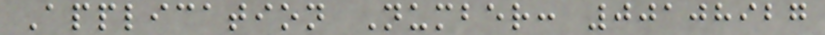Application Number: 00108927
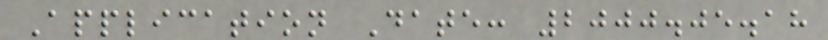Application Date: 2000.05.18
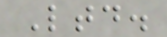Ltd.
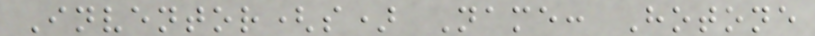Inventor(s) Name: Hotone
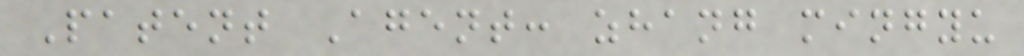Patent Agent: zhang mingyu
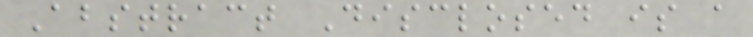Abstract Disclosed is a
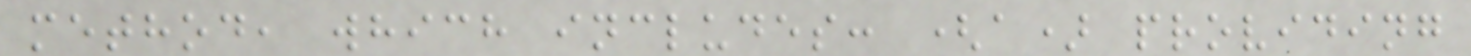method, which includes: (a) providing
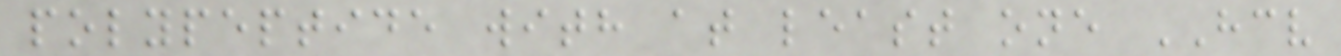polypeptide with at least one HCV
